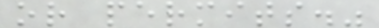or permits."
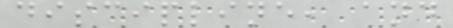discipline, and
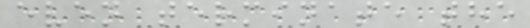even terminate the
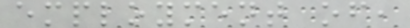employment of,
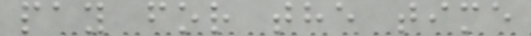pay for the time
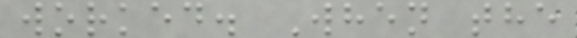worked. When the
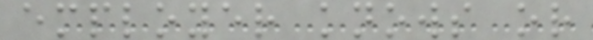employer knows or
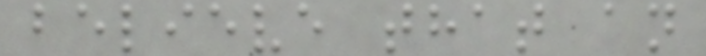believe that an
